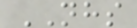NHS
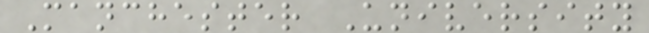Manchester University
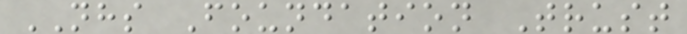NHS Foundation Trust
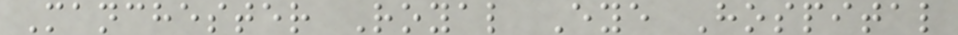Manchester Royal Eye Hospital
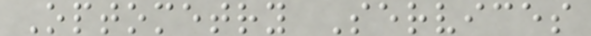Optometry Services
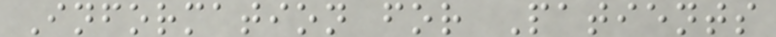Information for Patients
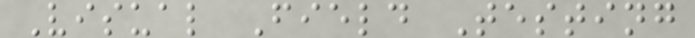Visual Field Testing
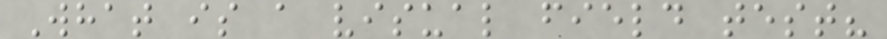What is a visual field test?
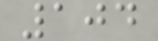104
